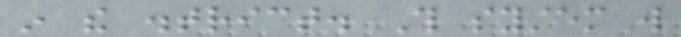in the district. This system will
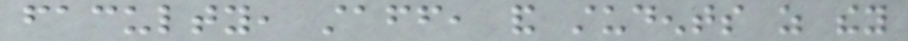faculty, staff, and students as they
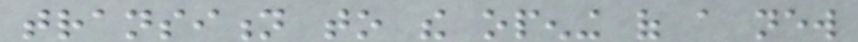transition to the opening of a new
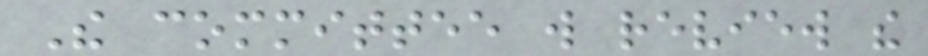The committee will review the
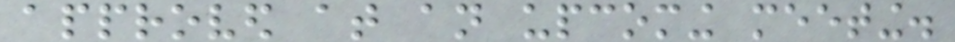approved at an upcoming meeting.
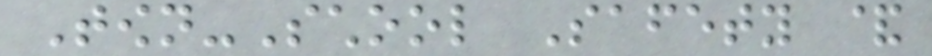Town-School Safety &
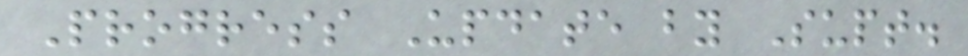Progress Update by Supt.
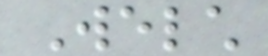Welch
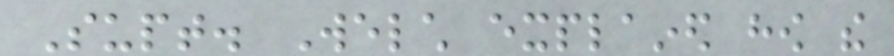Supt. Welch explained how the
